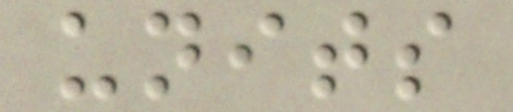units
